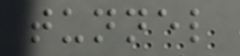tunnel
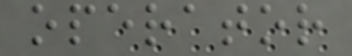operator
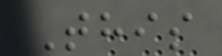This
